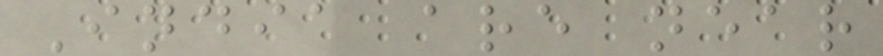India are near
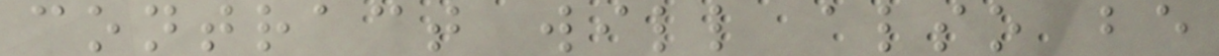contract will also be
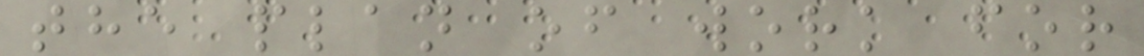the plan of work for
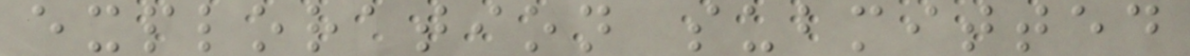exploration submitted
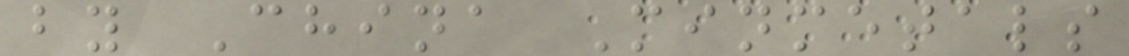by China Minmetals
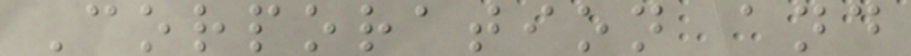Corporation and
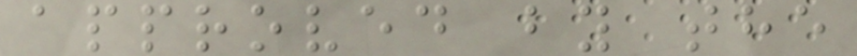approved by the
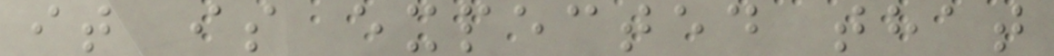it is expected that
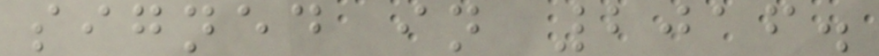signed in 2016.
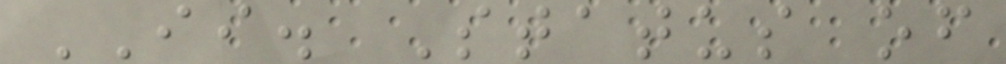II. Status of
